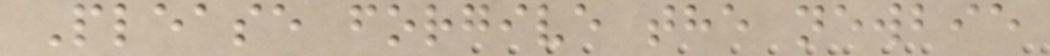Please forgive the newbie
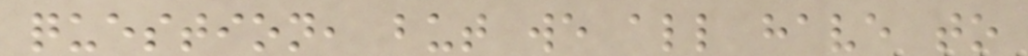question, but we all have to
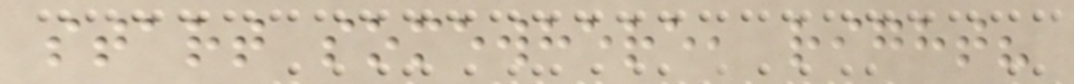start somewhere, right?
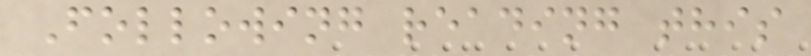Following reading this
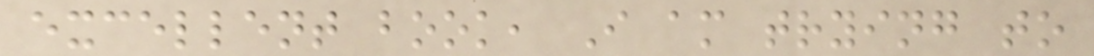excellent book, I am trying to
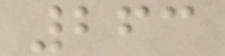263
